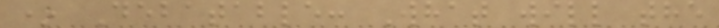* Debatable: What will the
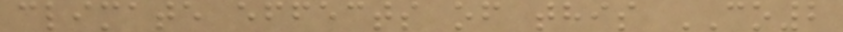climate effects of this CO2
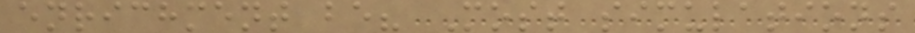enrichment be? Most simulations
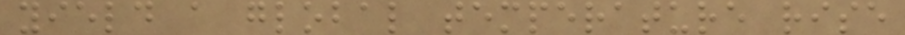yield a global temperature rise
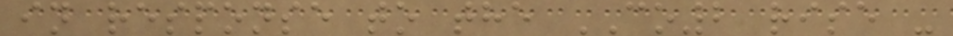in response to the CO2 rise -
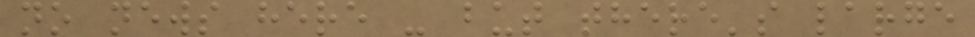no news here - but there's large
